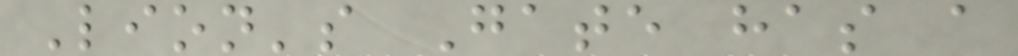Lion's Gate has a
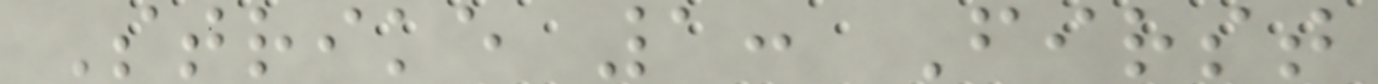Strike 1: First
